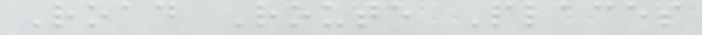Road Route Places
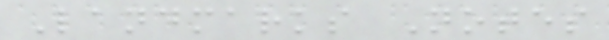Landmarks Notes
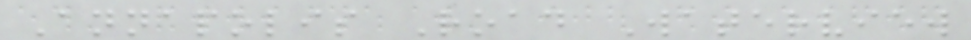Annapolis Road Waterview
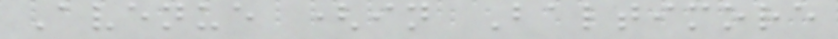Avenue (in Baltimore
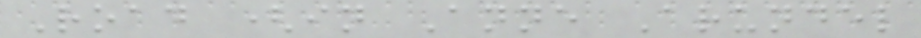Road (in Anne Arundel
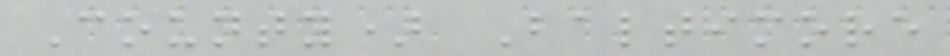County) Baltimore
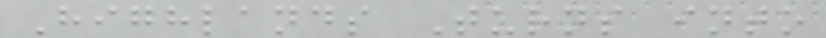Highlands Turns into
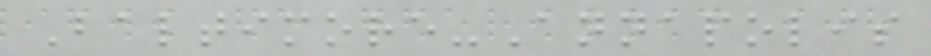Baltimore-Annapolis
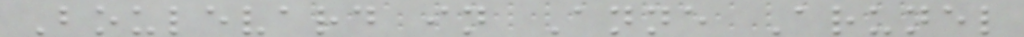Boulevard in Anne Arunel
